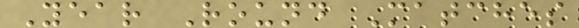Year Round Matches
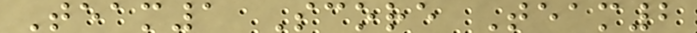Team1 Score Team2
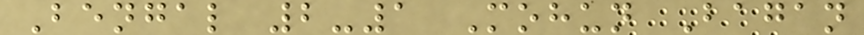Bengal 2-1 Mohun Bagan
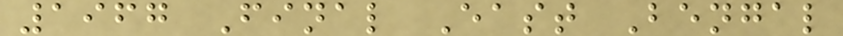1967 Final East Bengal
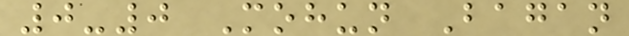0-0 Mohun Bagan
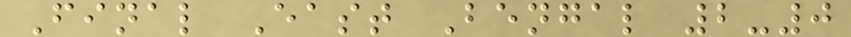Final East Bengal 2-0
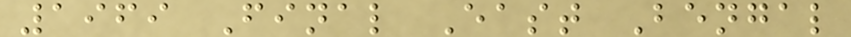1969 Final East Bengal
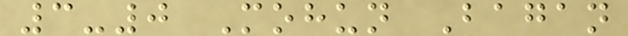3-0 Mohun Bagan
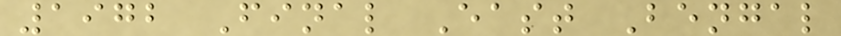1972 Final East Bengal
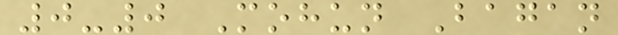0-0 Mohun Bagan
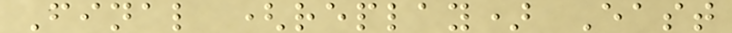Final (replay) East
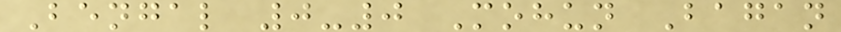Bengal 0-0 Mohun Bagan
